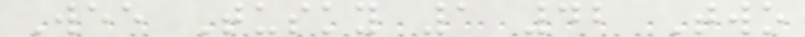Wee Tusky 1 42 Two
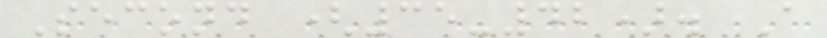Second (35-42). A
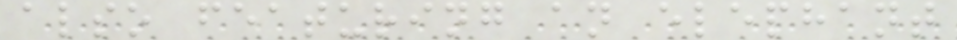also featuring an elephant
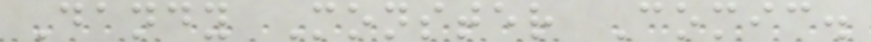Dandy Monster Comic.
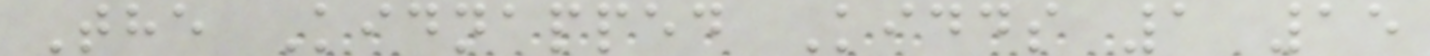The Kidnapped Kidds 1 15
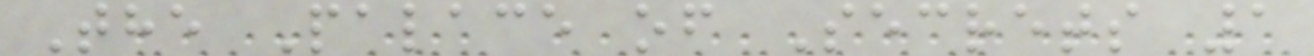The Palace of Secrets 1
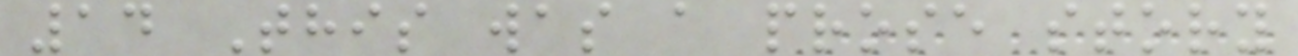14 This was a prose story
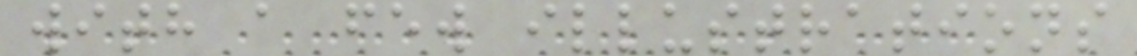with a few illustrations
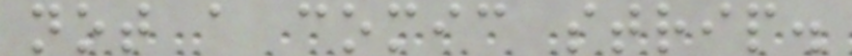not a comic strip.
